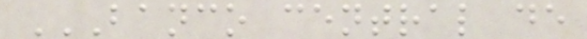BANCO CENTRAL DE
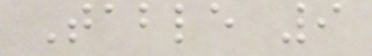Table 9
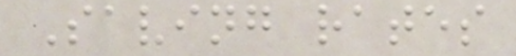Saving rates
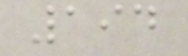194
